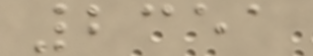2351
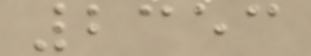2353
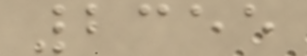2355
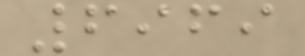6969
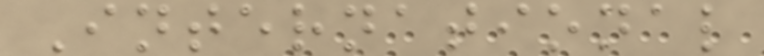International
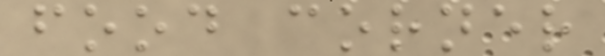food corner
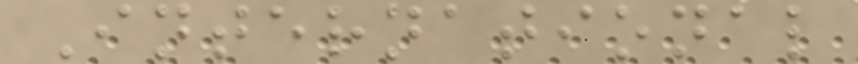International
